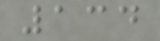134
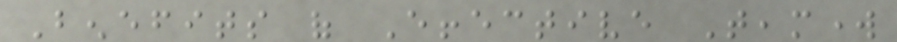Benefits of Effective Teamwork
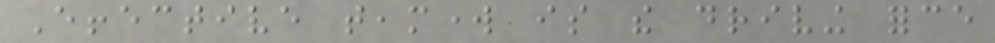Effective teamwork is the driving force
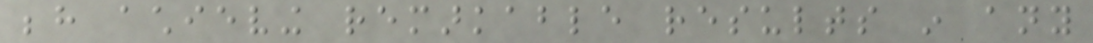behind achieving remarkable results in any
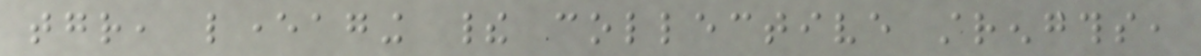together, leveraging their collective strengths,
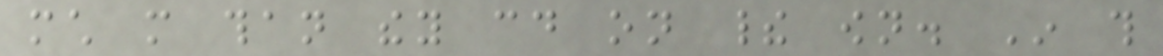much more than they could on their own. In this
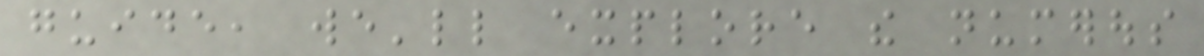guide, we'll explore the numerous
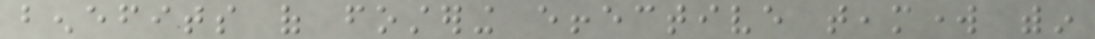benefits of fostering effective teamwork within
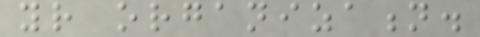your organization.
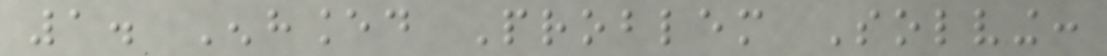1. Enhanced Problem Solving:
